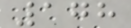178
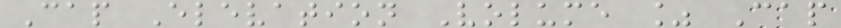Cap Elevation Volume % Cap
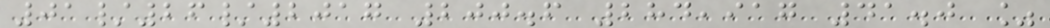01/26/2017 200.6 284,917 41.0 %
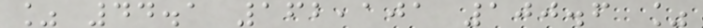% 44.1 162,101 100.6 %
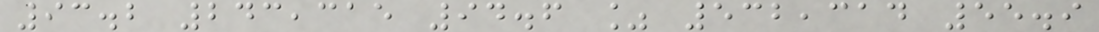93.2 243,315 94.6 % 532,314 55.9
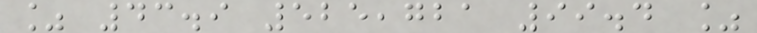% 43.9 525,721 99.4 %
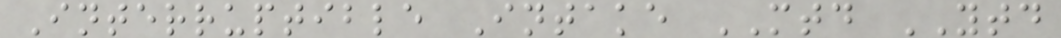Interruptible Intake MTD YTD
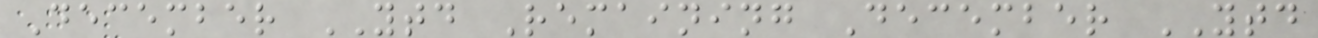December YTD Remaining December YTD
